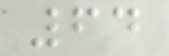64
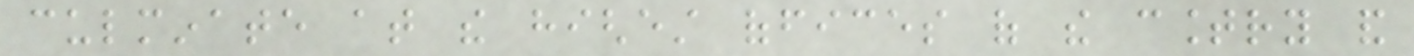culminate at the highest offices of the country and
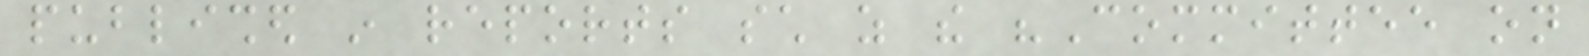published in reports such as the "Committee on
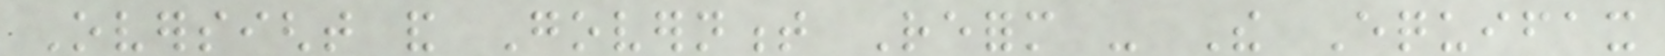Oversight and Government Reform - The Equifax
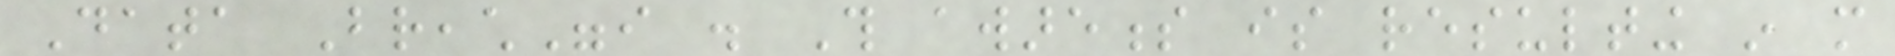Data Breach"i . This awareness is resulting in more
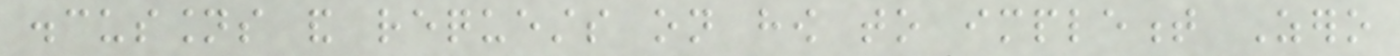discussions and requests on how to implement Zero
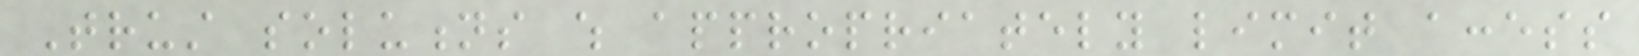Trust solutions which appropriately limit access
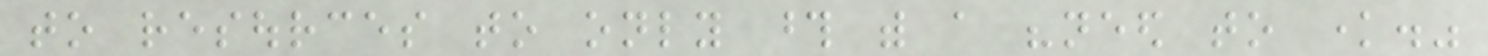to resources to only those with a "need to know."
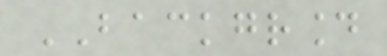BACKGROUND
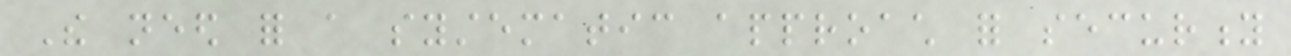The need for a systematic approach for security
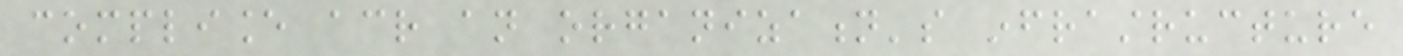compliance across an organization's infrastructure
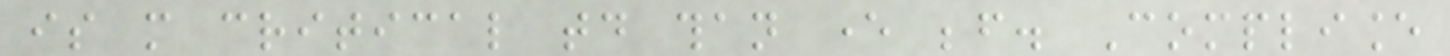is more critical today than ever before. Compliance
